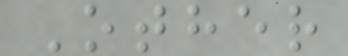Other
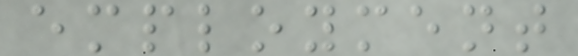employment
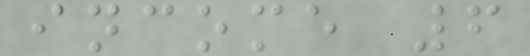income 6
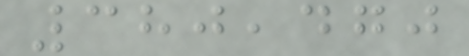380,470
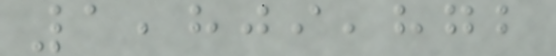1,809,872
